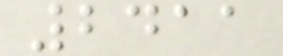2411
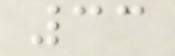33
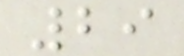29
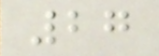27
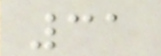31
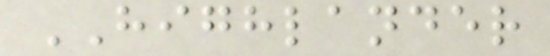HIGHLANDER
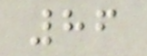86
